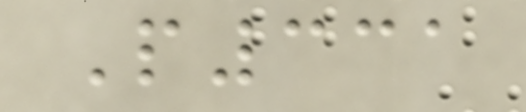P331
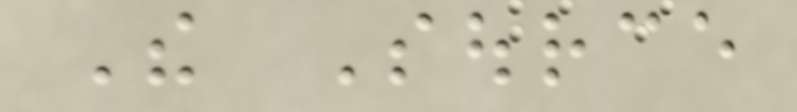The Source
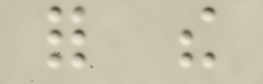for the
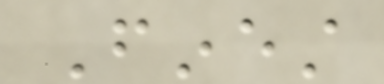Finest
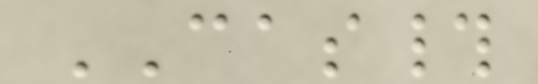CAS#
